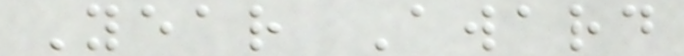Year Award
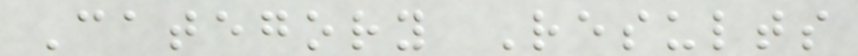Category Results
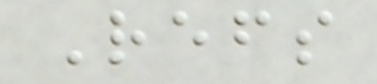Refs
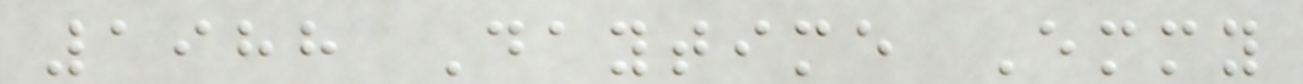1988 Daytime Emmy
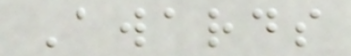Awards
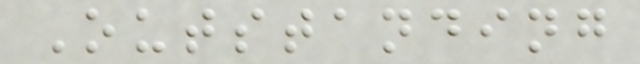Outstanding
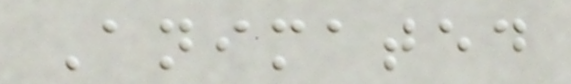Animated
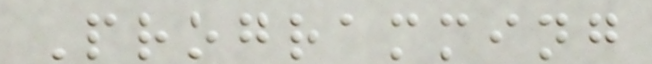Programming
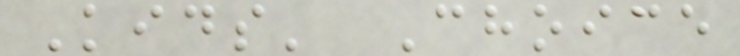Kids' Choice
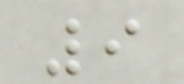9
